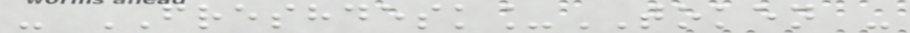- FRESHDESK_TOKEN -
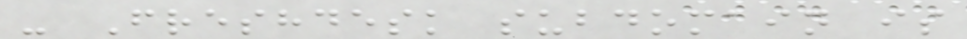- Freshdesk subdomain is
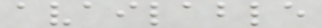available
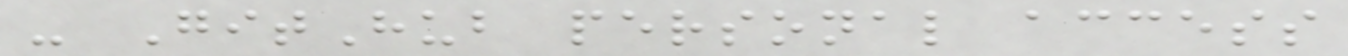- GitHub personal access
